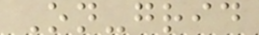On-grid
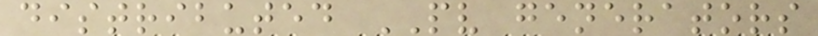distributed PV generators
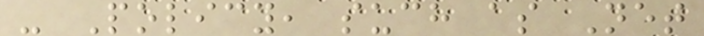- Policy, such as Net
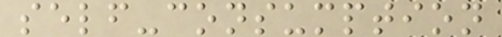self-consumption
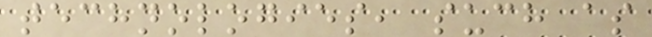technologies, such as
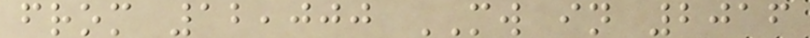from 12,000 MW in 2016
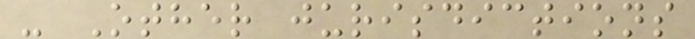- Other jurisdictions
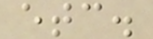etc.
